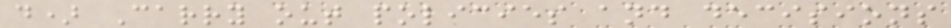d) Carry out policies and decisions
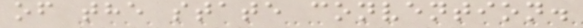of the state convention.
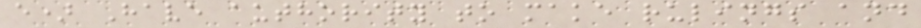e) Have authority to make rulings and
